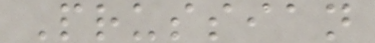Prussian
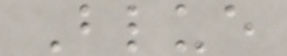Blue
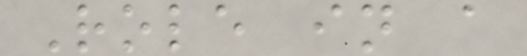Role in a
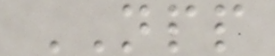NPP
